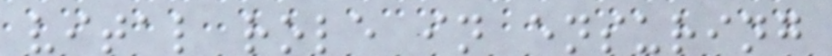vital role in ensuring
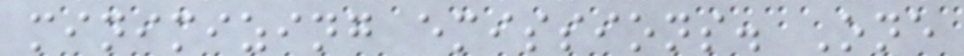minimizing emissions. One
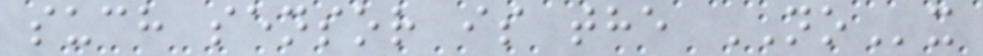such sensor is the NOx
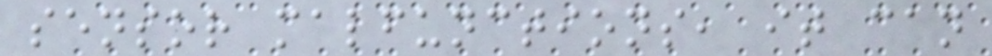sensor malfunctions, it can
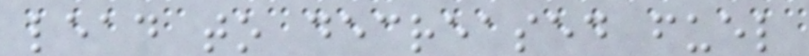lead to decreased fuel
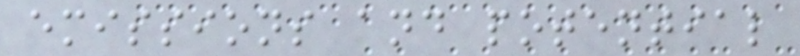emissions and potential
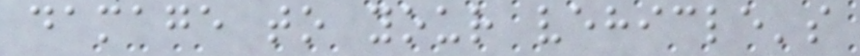damage to your vehicle's
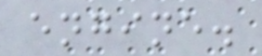engine.
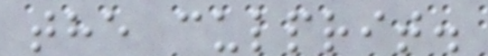the culprit.
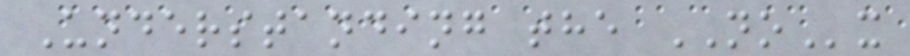Understanding the NOx
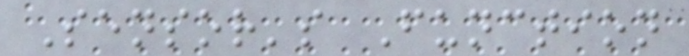Sensor's Function
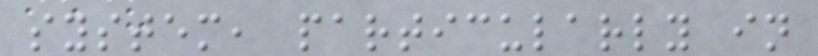system, particularly in
